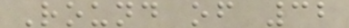Round of 32
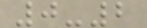0-2
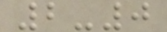2-0
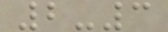2-3
